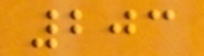203
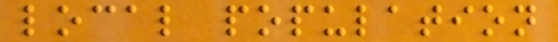local population
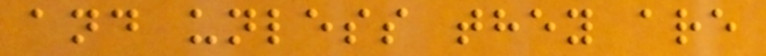and unless they are
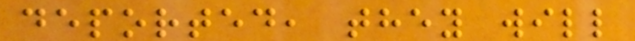deported, they will
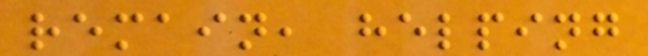remain, helping
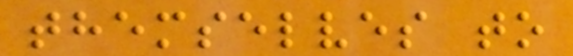themselves to
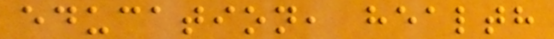education, health
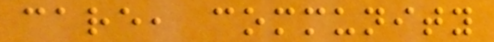care, community
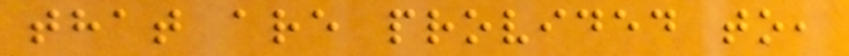that are provided to,
